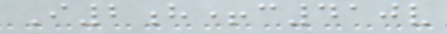I2h+c410v
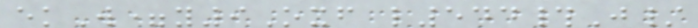ekW=y9Oxf l544#J/
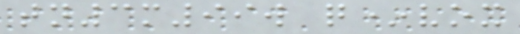tn3m99w q*vox
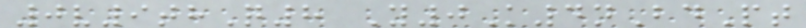0v9thQ8 Y0K4nBdPt
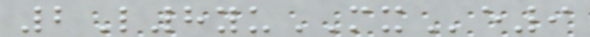2L8yuMXe9
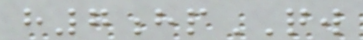h7hpQW
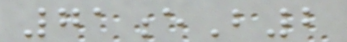71eB2
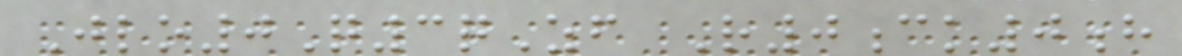Jlo0Q3qZf R0ck0h
